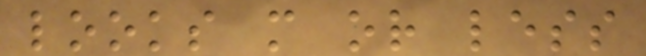looks more or less
